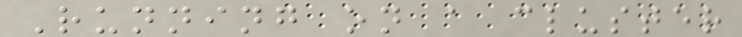Running on a cluster
